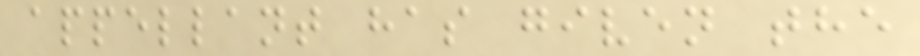appellant has given the
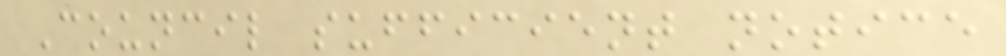Council sufficient notice
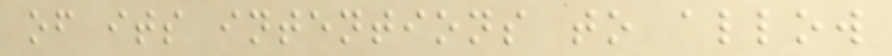of its intentions to allow
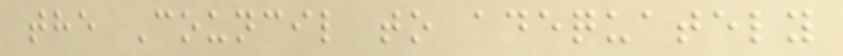the Council to adequately
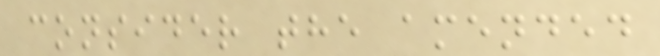consider the amended
